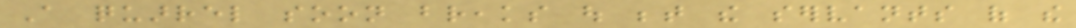A quarrel soon breaks out between the servants of the
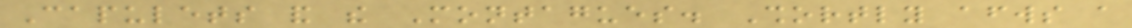Capulets and the Montagues. Shortly afterwards a
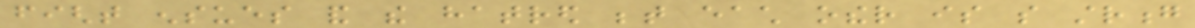fight ensues and the hatred between each other is so strong
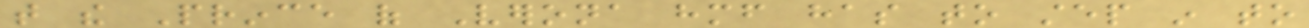that the Prince of Verona himself has to step in to
